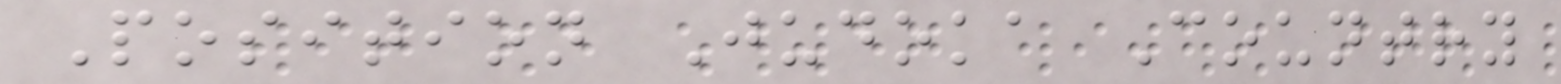Position Judoka Country
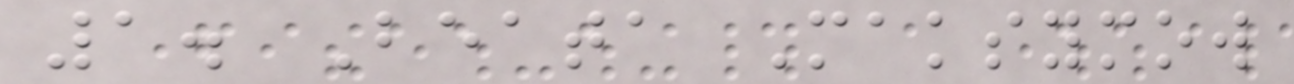1. Beata Maksymow
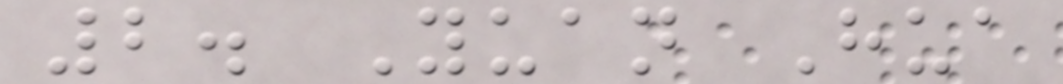2. Yuan Hua
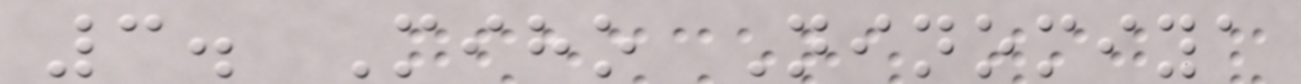3. Miho Ninomiya
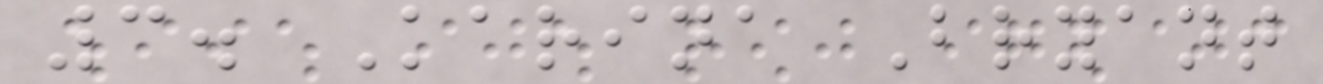3. Karina Bryant
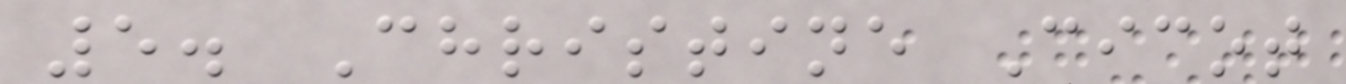5. Christine Cicot
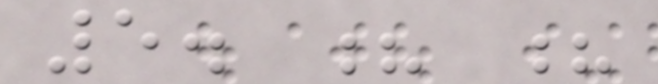5. ? ?
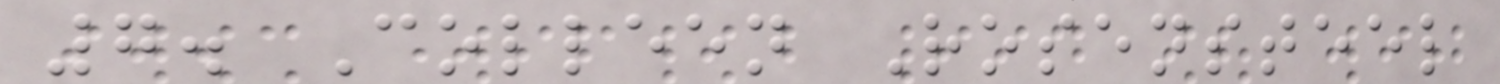7. Colleen Rosensteel
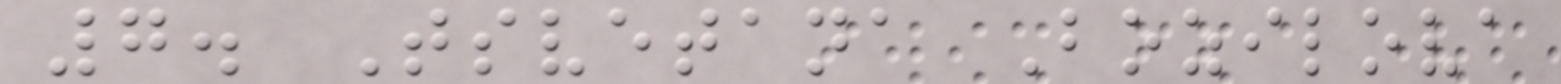7. Tsvetana Bozilova
